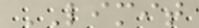LIMIT
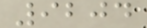9204
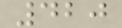420
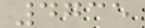4735
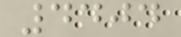4404
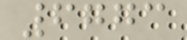6773
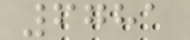6781
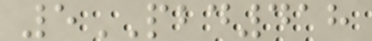5PBD418
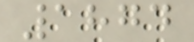1874
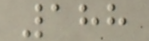188
